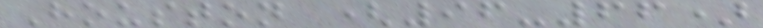Houston (96-66)
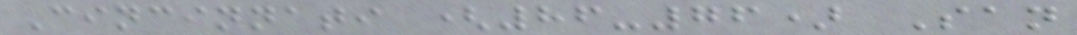Cincinnati (86-76) San
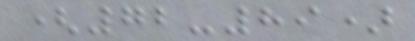(72-89)
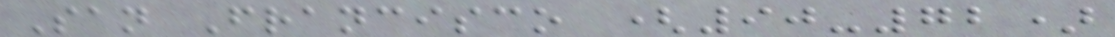San Francisco (90-72)
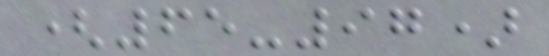(65-97)
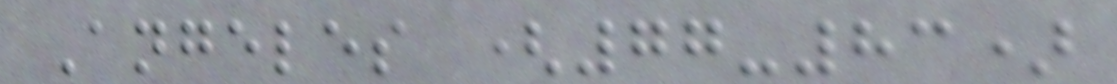Angeles (77-83)
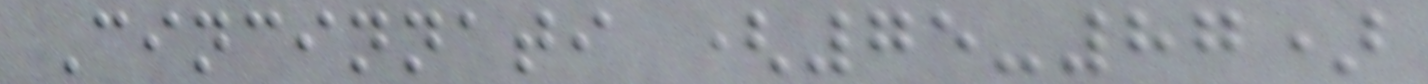Cincinnati (75-87)
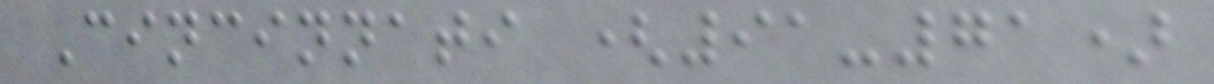Cincinnati (91-71)
